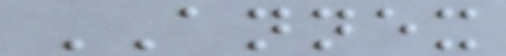ANNEX
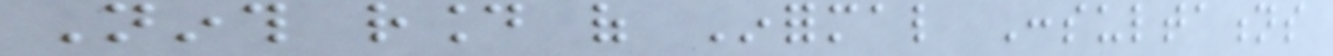Ninth round of Informal Consultations
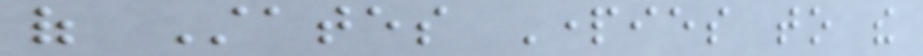of States Parties to the
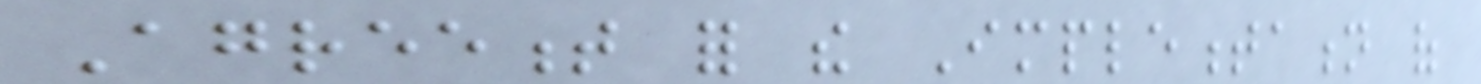Agreement for the Implementation of
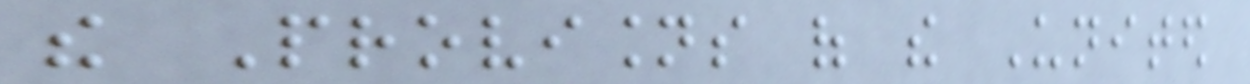the Provisions of the United
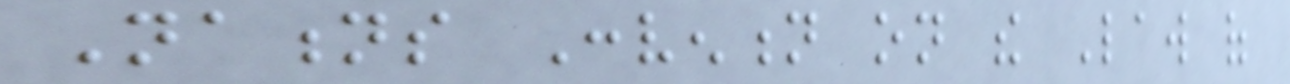Nations Convention on the Law of
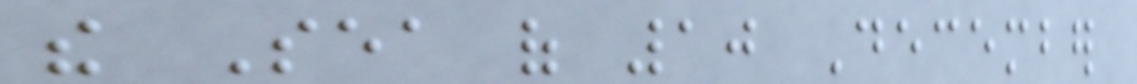the Sea of 10 December
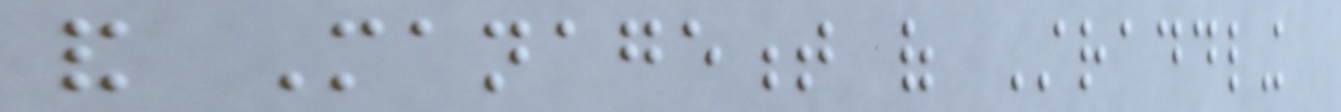and Management of Straddling
